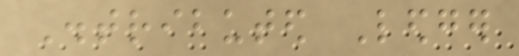Distributed Ledger
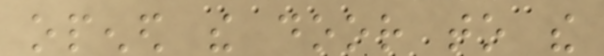opened the door to the
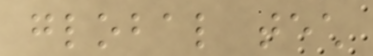global tech
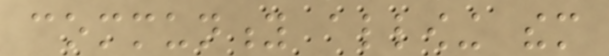community allowing them
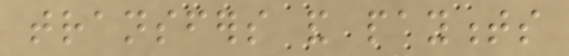transfers and payments
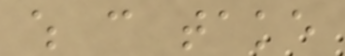which can take
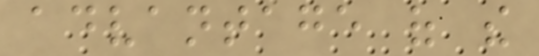advantage of the
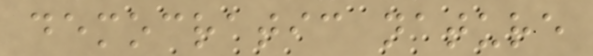democratic nature
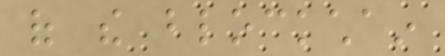of the blockchain
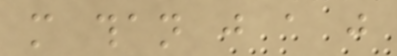more than just a just
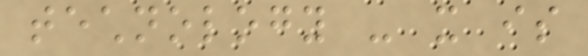technology - it is
